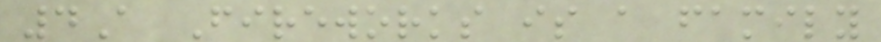4A Fireworks is a family
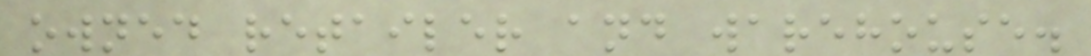owned retailer and warehouse.
